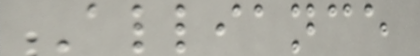Alliance
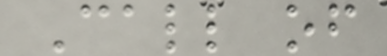Call of
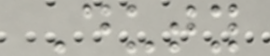Duty
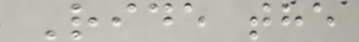Ride the
